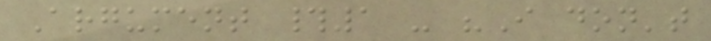Argument #1 - "I don't
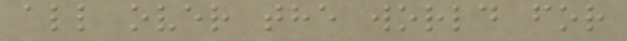all over the world for
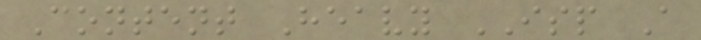Content Heavy ISP A
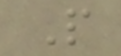P
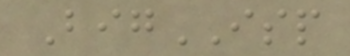BigISP
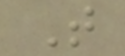T
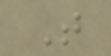T
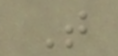T
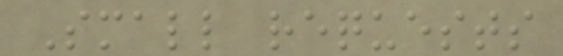Small requests
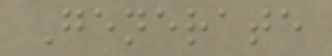Generate
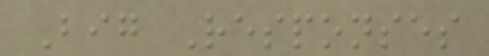Big Responses
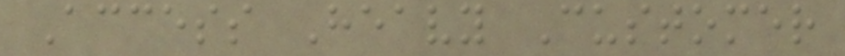Access Heavy Customer
